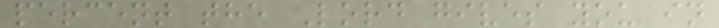percent the Lord gives you in
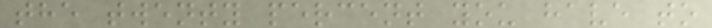the twenty percent you have to
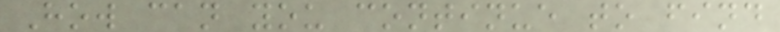How can you continue to find
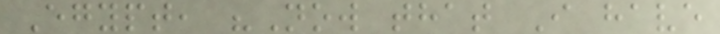Egypt, "Now that I have
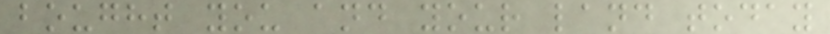bought you and your land today
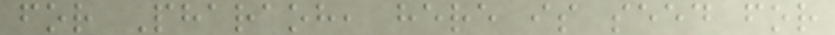for Pharaoh, here is seed for
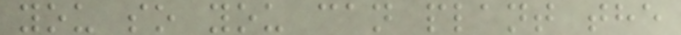you so you can plant the
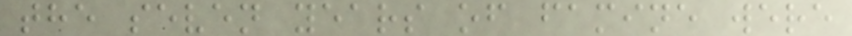the seven years of famine were
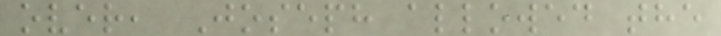over, Joseph allowed the
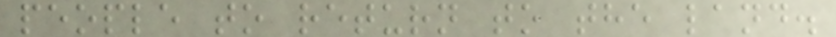people to return to the land.
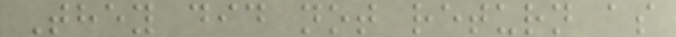They did not return as
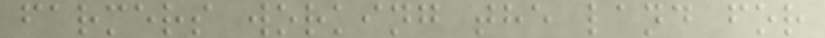farmers working the land for
